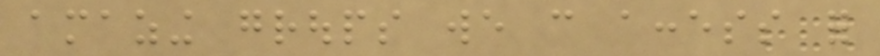amazing groups we can access for
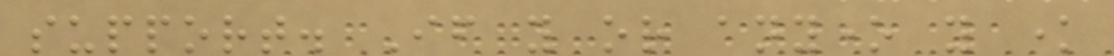support. If you or anyone you know
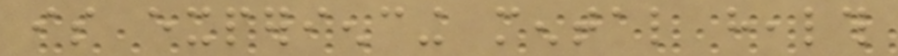is experiencing mental health
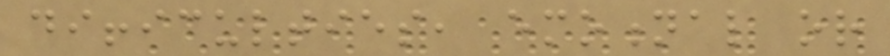difficulties, emotional or
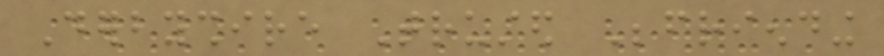Derbyshire Trusted Befriending
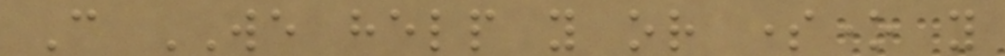Can WE help you or someone you
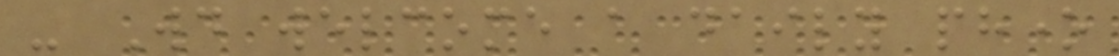- Would welcome a daily phone
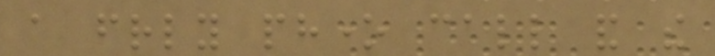a friendly phone call and the
